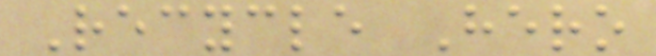Recycle Hero
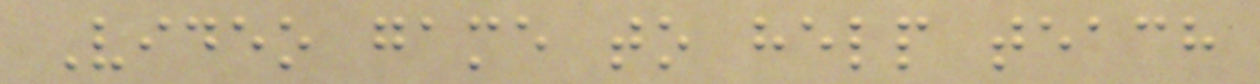Video game to help teach
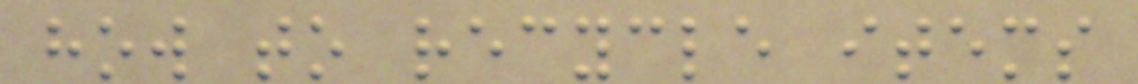how to recycle items
